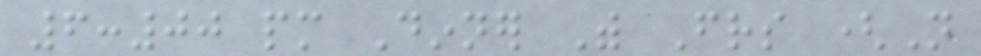6:00 pm Dinner With Friends (Not
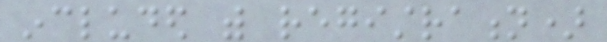included with registration)
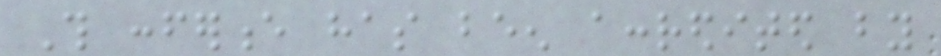This conference has been accredited by
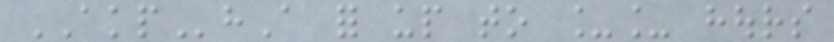AKPhA for up to __ hours
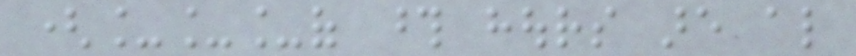(___of those hours are also
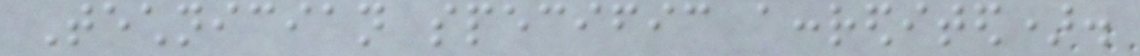Technician specific accredited).
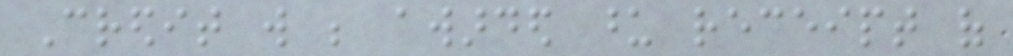Credit will be awarded upon receipt of
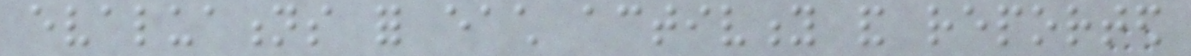evaluations for each activity and reported
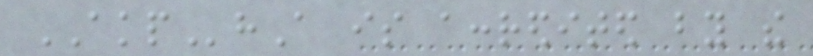AKPhA is accredited by the
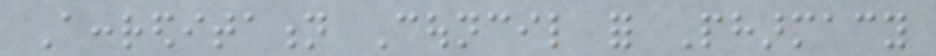Accreditation Council for Pharmacy
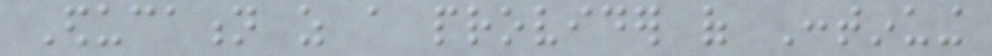Education as a provider of Continuing
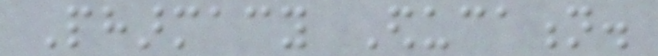Pharmacy Education.
